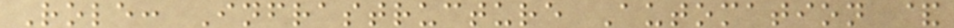Role: Infrastructure Automation &
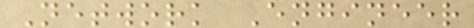Network Engineer
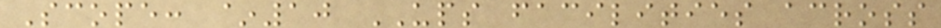Scope: ~10 UPS facilities across
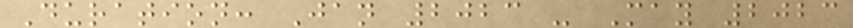Duration: Jan 2023 - May 2023
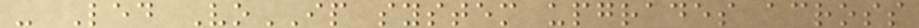- Led VoIP system upgrades across
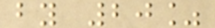by 20%
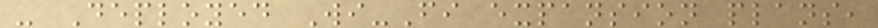- Deployed Wi-Fi expansion plans,
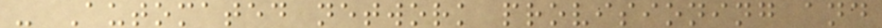- Automated network provisioning and
